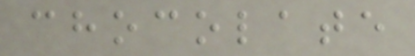chocolate
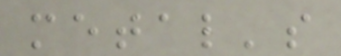metal's
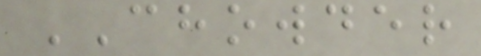CHOWDER
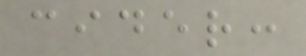cider:
